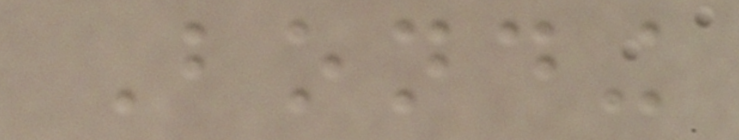Bonding
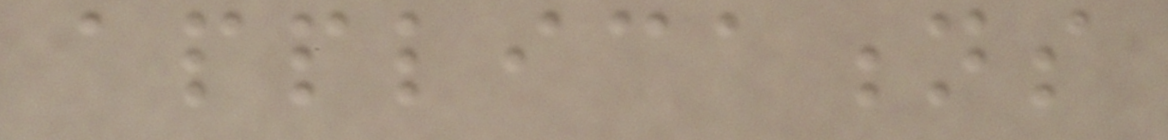applications
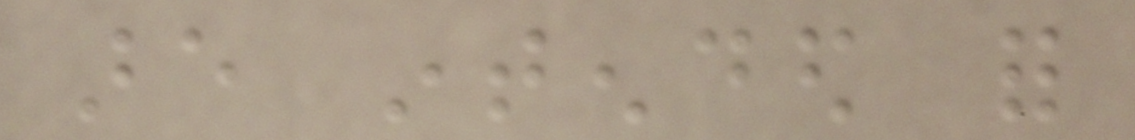are intended for
